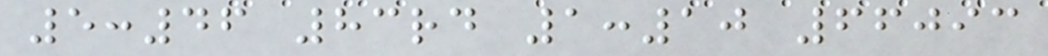5:46 83rd 1:10 66093
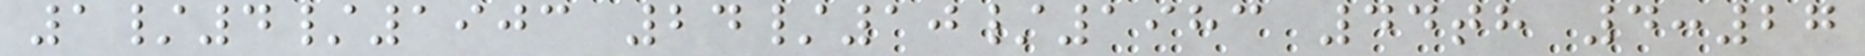1/4/1903 24/10/1983 44th 4:27
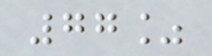77%
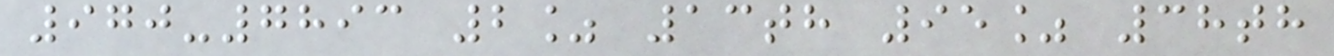970-7893 2% 13th 95% 38th
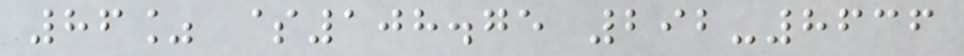86% $108.75 292-8636
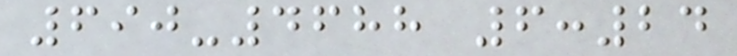690-4688 6:24
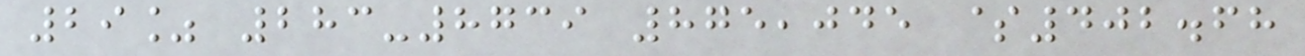29% 283-8739 875,045 $402.68
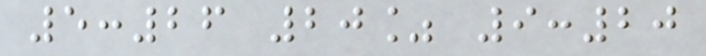5:26 20% 9:20
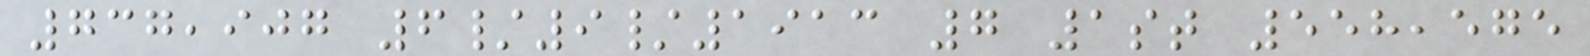737,907 6/9/1913 7 1st 558,575
